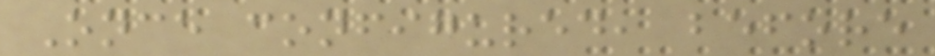Once configured, before
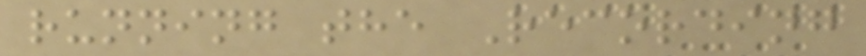running the Recording
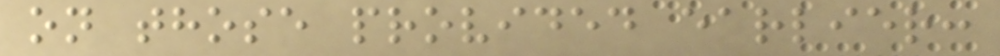on those provided earlier:
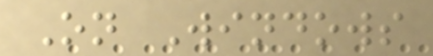On Windows
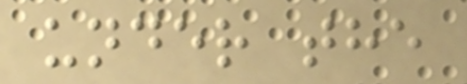under the
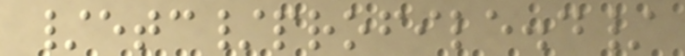/etc/profile.d/
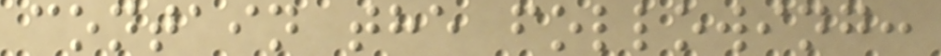contain the following:
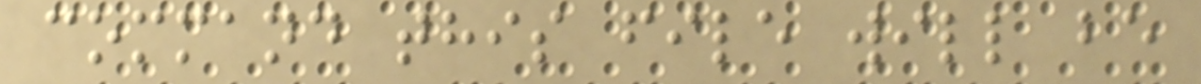command this file will be
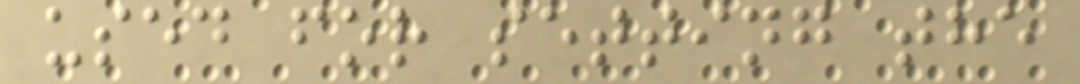used for setting the
